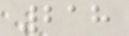218
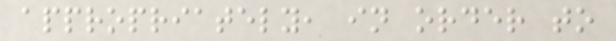appropriately, in order to
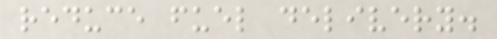reduce fuel delivery.
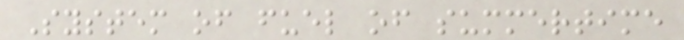System of fuel of summertime
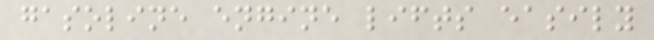gasoline engine lifts easily
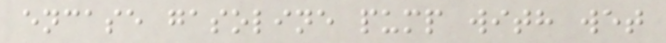encase gasoline pump with wet
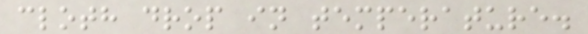cloth drop in temperature.
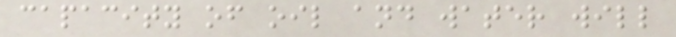capacity of oil and water will
